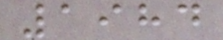1984
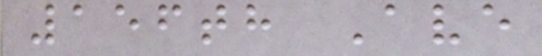156th Ave
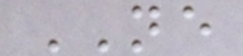NE
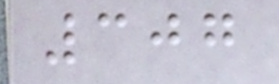307
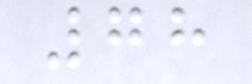78
